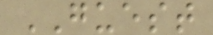GUEST
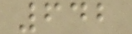642
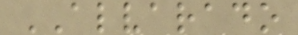ALVARADO
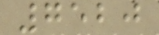7520
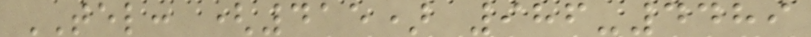TEL: (415) 986-4489
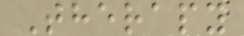Therapy
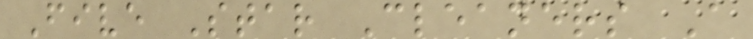Five Star Cleaners A
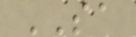SA
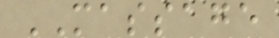MASSAGE
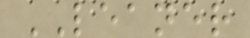LEANER
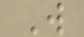W
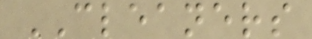CLEANERS
